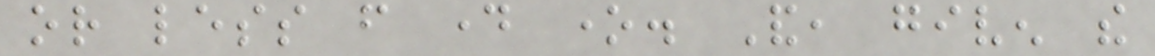or less from day one. And, given the
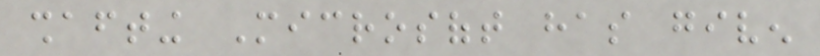shafting Microsoft has given
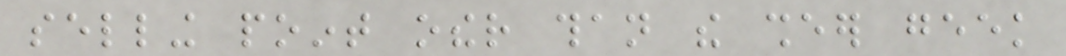selling point other than the sheer geek
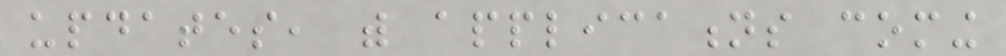updates, with applications coming
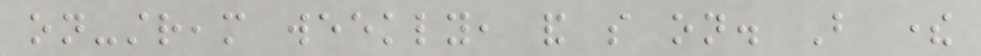on-stream weekly, and so on. But there
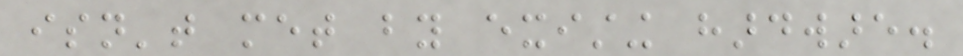isn't met by existing hardware.
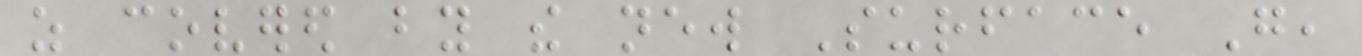as covered by the new Surface Go,
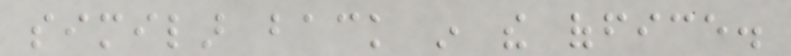similar back in the office.
